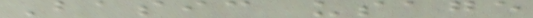Basic usage
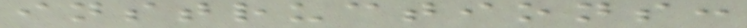instructions:
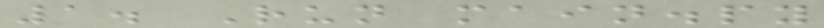1. Run main.py
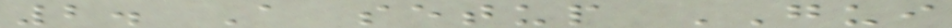2. A setup GUI
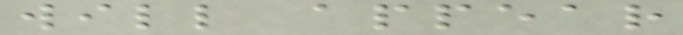will appear
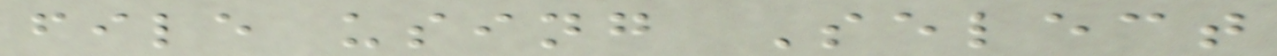file using Select
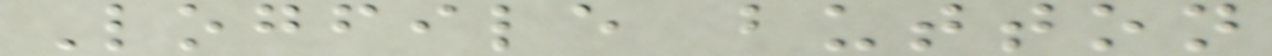Logfile button
